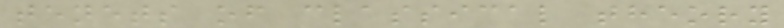tenets of classical theory
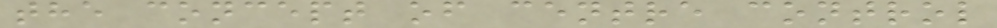the concept of centre control
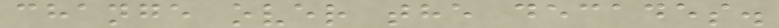change over the decades.
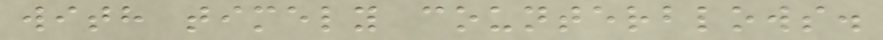with timely counterblows.
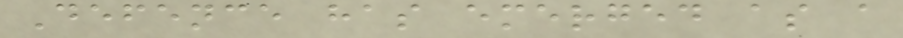Defence has emerged as a
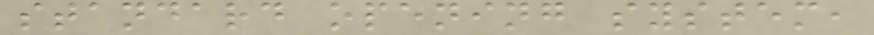standard opening system,
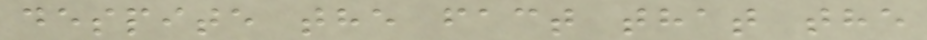despite the fact that the
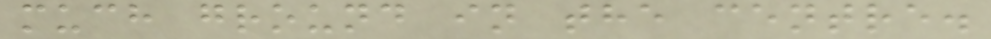much ground in the centre.
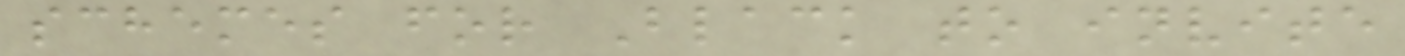schemes for Black to invite
